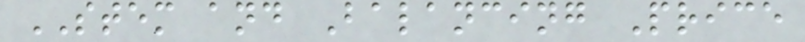STEM and Balancing Price
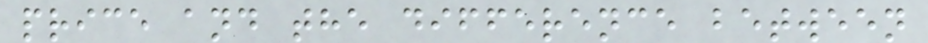price and the difference between
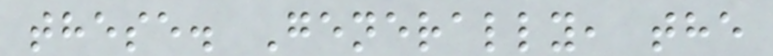these. Generally, the
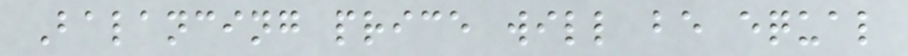Balancing price will be equal
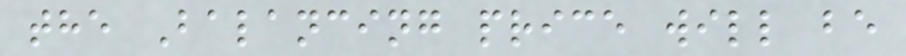the Balancing price will be
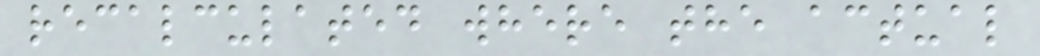recalculated where the actual
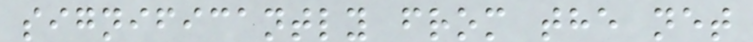significantly from the net
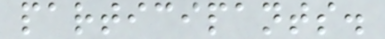participants.
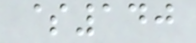$140
